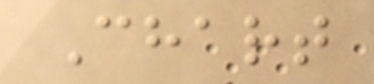Chart
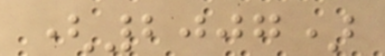(2007)
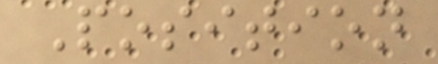Position
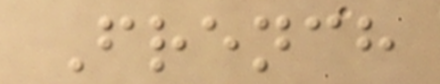French
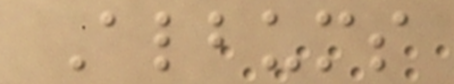Albums
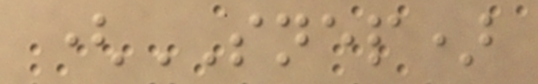(SNEP)
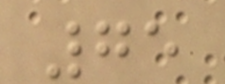75
